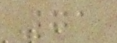71
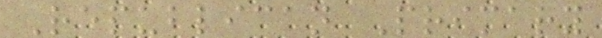Republican Primary
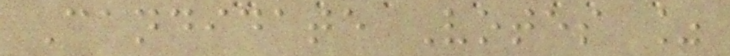Candidate Votes %
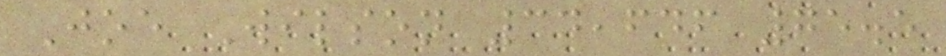Joe Wilson 34,646 75.5
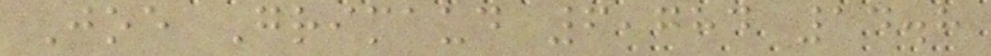Joe Grimaud 6,784 14.8
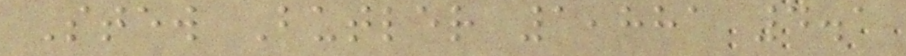Stew Butler 1,881 4.1
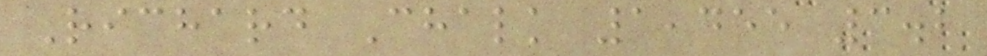Richard Chalk 1,455 3.2
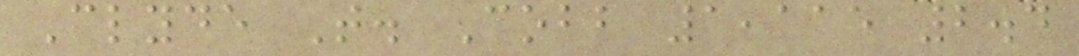Clyde T. Cobb 1,115 2.4
